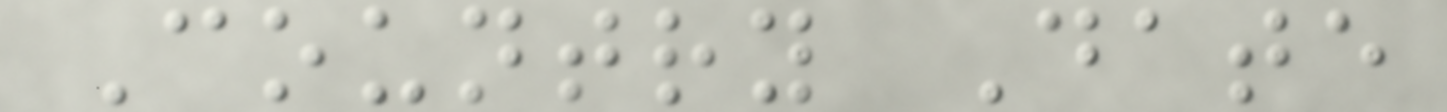Country Date
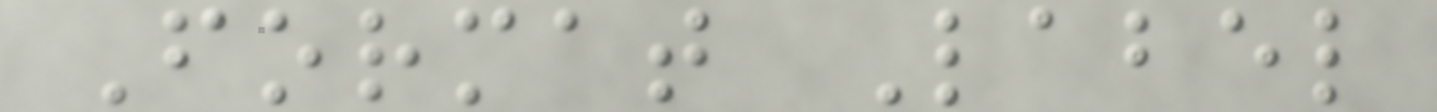Format Label
